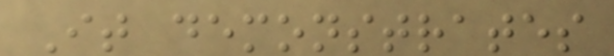It demonstrates
